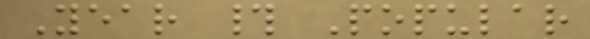Year # Popular
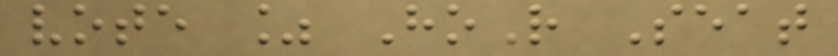vote % HoR Seat
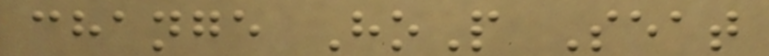change HoP Seat
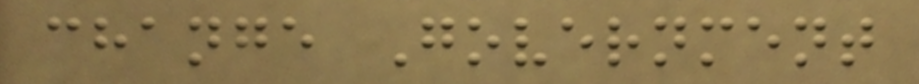change Government
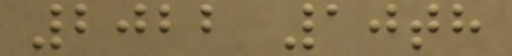2022 10th
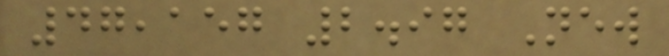47,157 2.97 New
